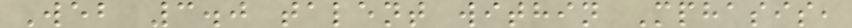Web 3.0 talent within Mphasis,
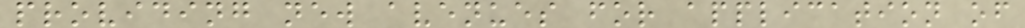providing new avenues for application of
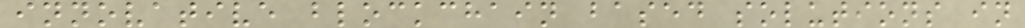innovative blockchain based solutions in
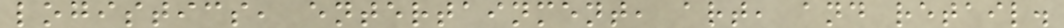logistics, entertainment, art, and retail.
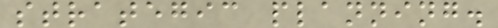strategic planning.
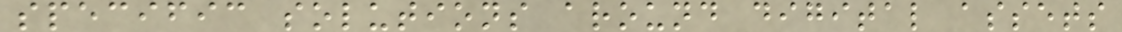specific solutions around digital assets
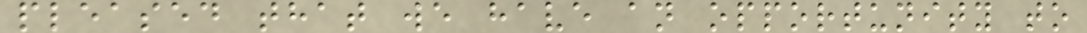pleased that we have an opportunity to
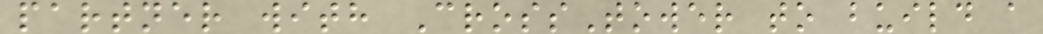partner with CrossTower to build a
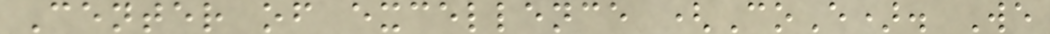Center of excellence (CoE). We
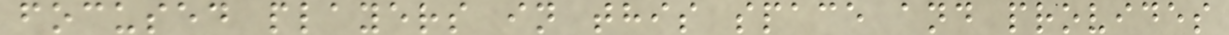focused players in this space and provides
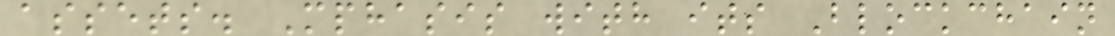assets. Mphasis with its Blockchain
